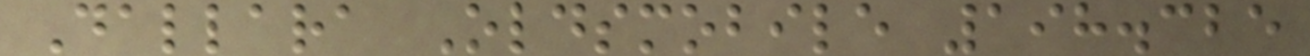Dallara Oldsmobile 198.325
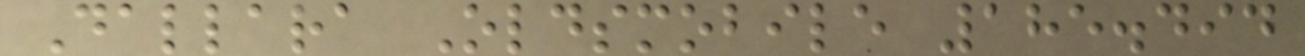Dallara Oldsmobile 185.494
